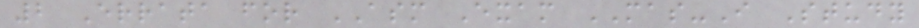2 Errata for ASM Exam MAS-I Study
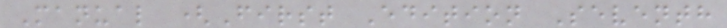Manual (First Edition Seventh
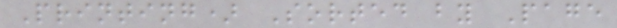Printing) Sorted by Page
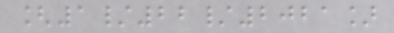[1/22/2021]
